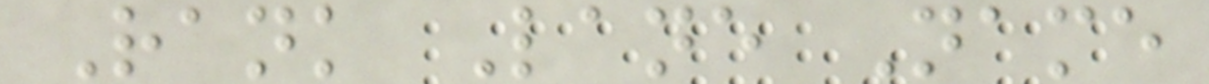Rank Lane Name
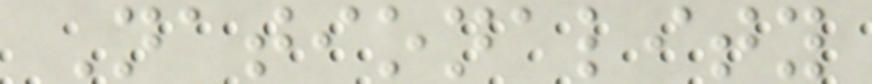Nationality
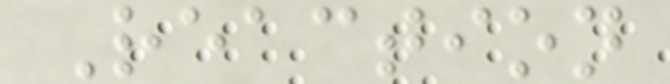Reaction
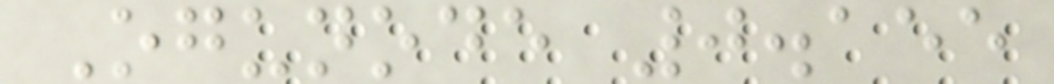Ogunode 0.155
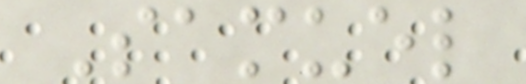Samuel
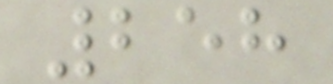258
